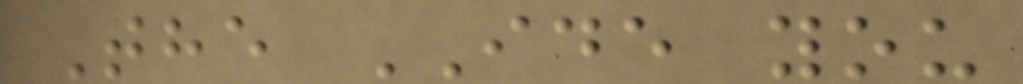The IDE you
